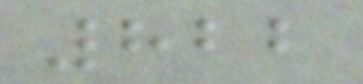822
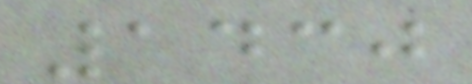1430
